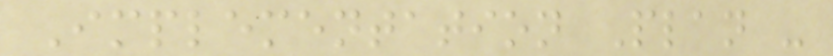Implementation Plan -
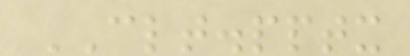CLT.pptx
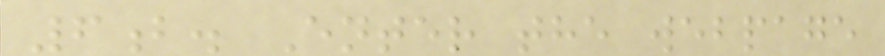6b. Enter the webpage
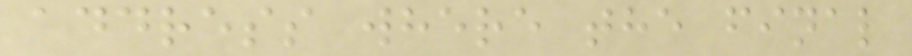address where the final
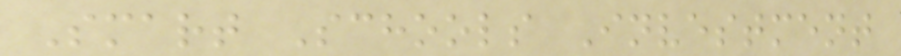Smart Schools Investment
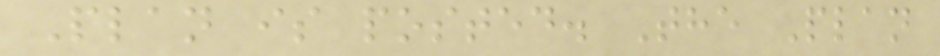Plan is posted. The Plan
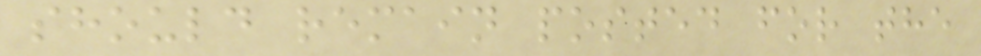should remain posted for the
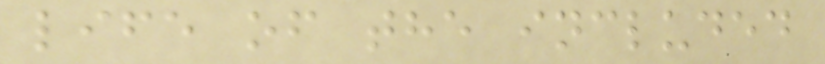life of the included
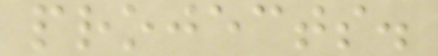projects.
